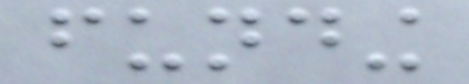funding
